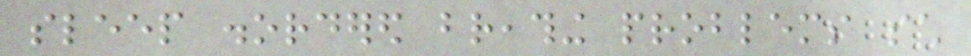sleep disordered breathing problems such
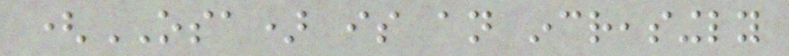(OSA) is an increasingly
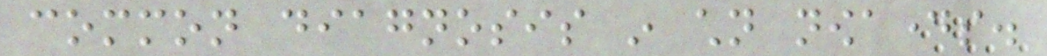common diagnosis in children nowadays.
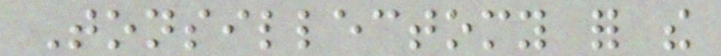Tonsillectomy for the
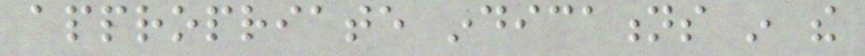appropriate indications in the
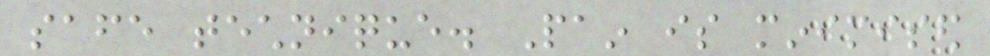safe technique. Pain is minimised
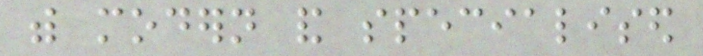with modern and specialised
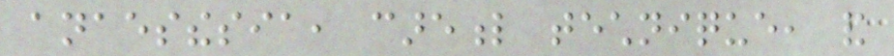anaesthesia, careful technique, and
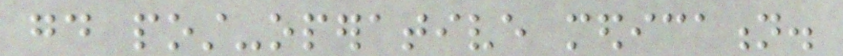good post-operative medication.
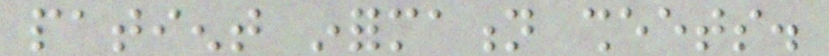patient information sheets.
